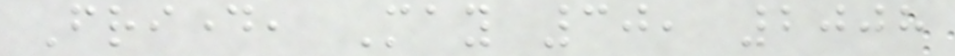Friday, May 30, 2008
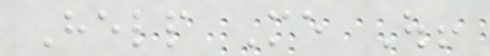Help Me Out!
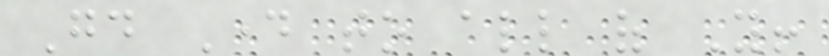Good Day to all of You!
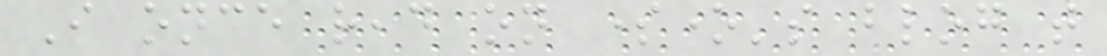I once read on someone's blog that
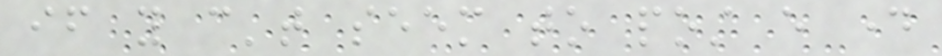if you can't seem to post every day
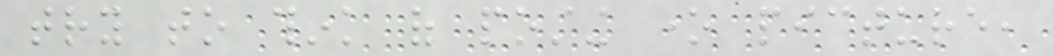try to think of posting one picture,
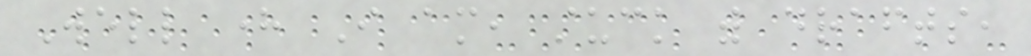Well here I am, stuck with drafts,
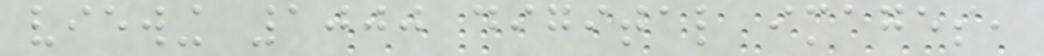viewing 1000 digital images,
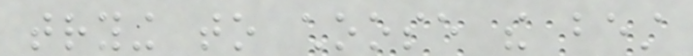trying to choose the best
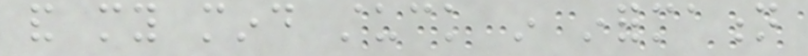and my mind stuck in information
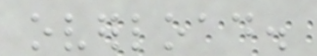overload.
